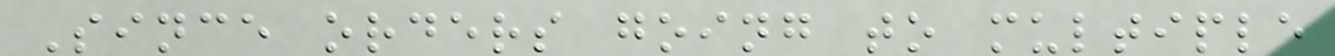Since orders going to multiple
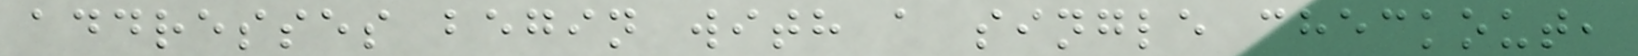addresses begin with a single checkout,
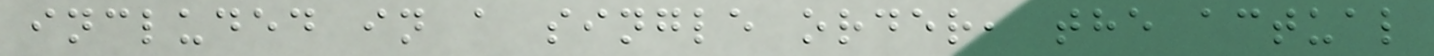included in a single order, the actual
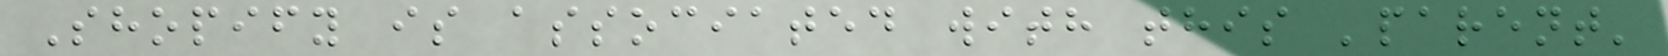Shopify is associated with this 'parent'
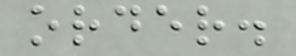order.
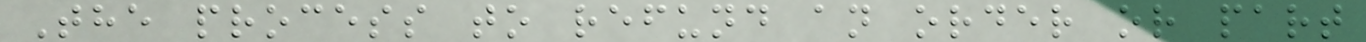The process to refund an order or part
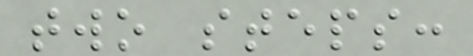two steps:
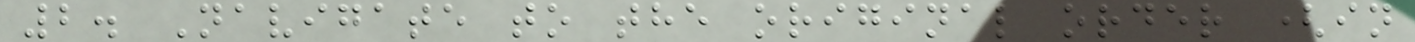2. Navigate to the original order (in
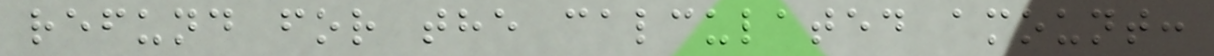refund for the calculated amount:
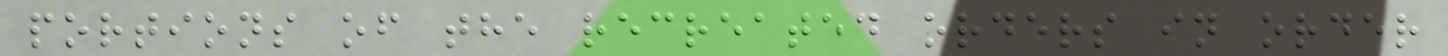portions of the recreated orders in order
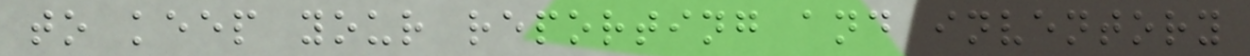to keep your reporting and inventory
